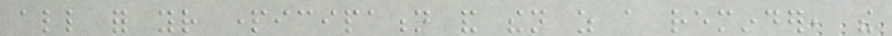all for your participation and then as a reminder, the
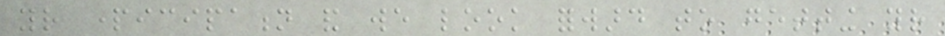your participation and we look forward to getting your
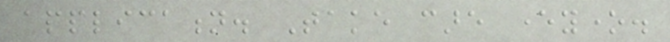application. Take care everyone.
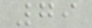79
